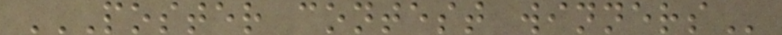POSTER CONTEST WINNERS
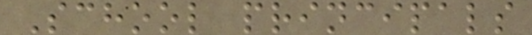School principals
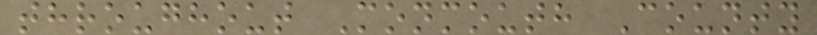throughout Monmouth County
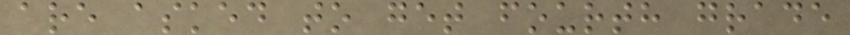are asked to get fourth grade
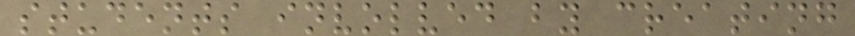students involved by creating
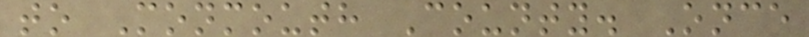to Monmouth County. Once
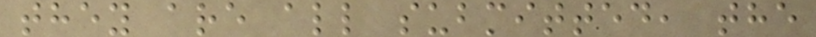they are all submitted, the
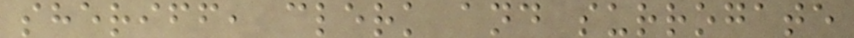sheriff, clerk and surrogate
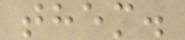them.
